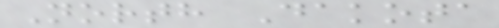North Dakota
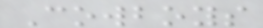Cowboys
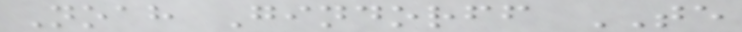Noah Gindorff TE
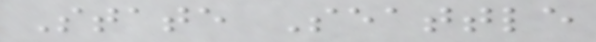State Seattle
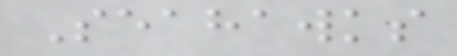Seahawks
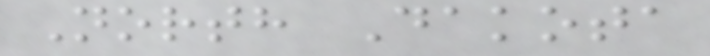North Dakota
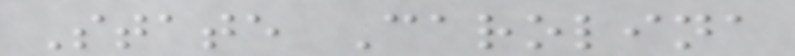State Carolina
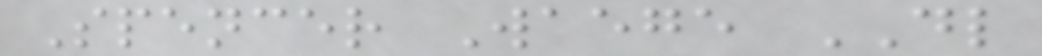Spencer Waege DL
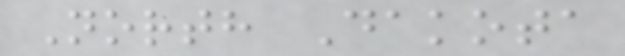North Dakota
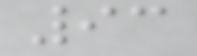93
